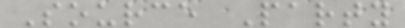Source Party
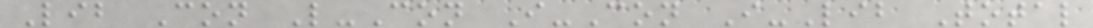Lib Con L-Con I-Con I-Lib Total
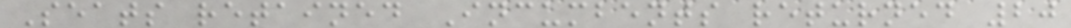Seats retained Incumbents returned 20
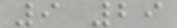9 29
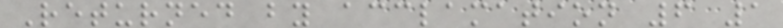Returned by acclamation 6 1
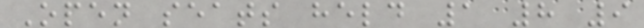Open seats held 1 8 9
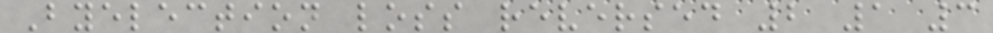Byelection loss reversed 2 1 3
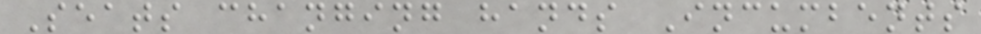Seats changing hands Incumbents
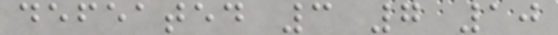defeated 3 7 10
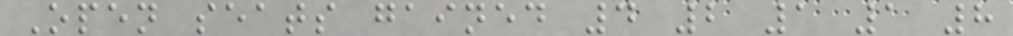Open seats gained 4 2 1 1 8
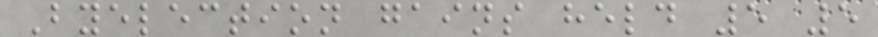Byelection gains held 5 5
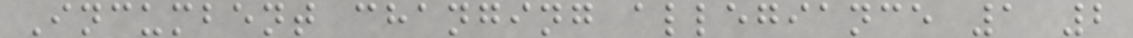Incumbent changing allegiance 1 2
